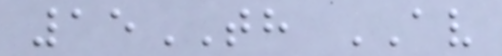15TH AV
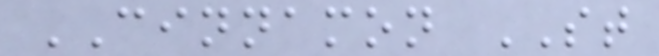CINNAMON ST
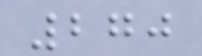270
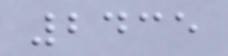2435
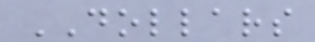DOLLARS
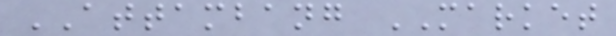ATTAMBANG MARKET
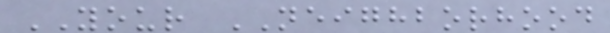YOUR NEIGHBORHOOD
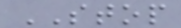STOP
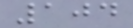104
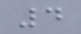4
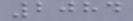2084
